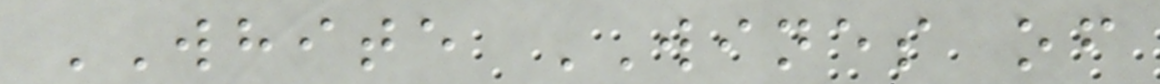WHITE WINES of
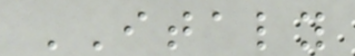ITALY
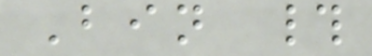Bin #
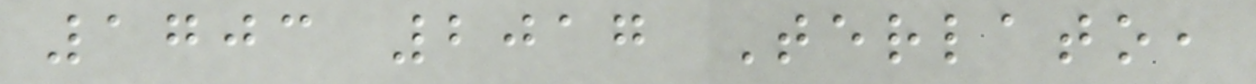1703 2017 Terlato,
